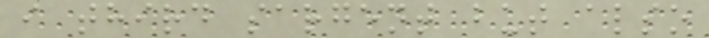i third sargent but also
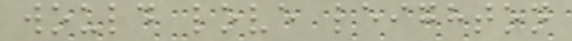would love leighton
